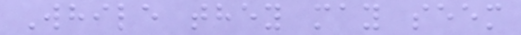While they may seem
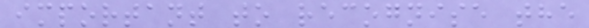important to recognise the
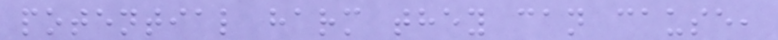potential harm they can cause,
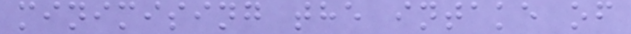minimising the intake of
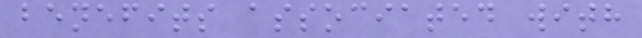benefits associated with
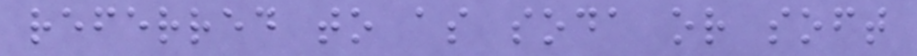referred to as soda or soft
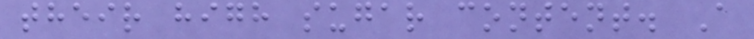their high sugar content. A
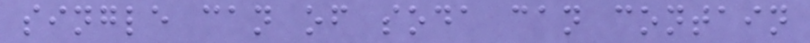single can of soda can contain
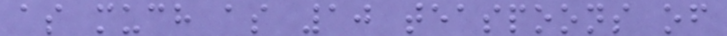as much as 10 teaspoons of
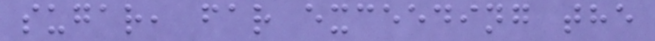sugar, far exceeding the
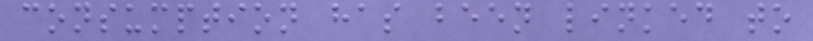consumption has been linked to
